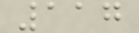117
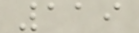119
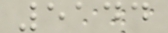5144
